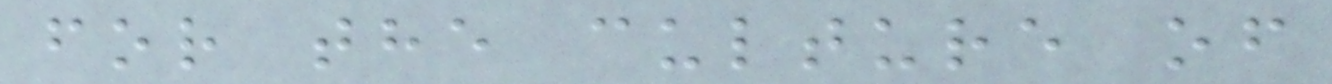for the culture of
